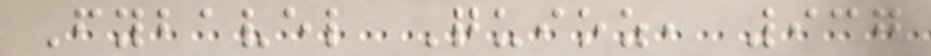Fybavel Quioz, 937
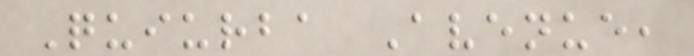Quiurba Avenue,
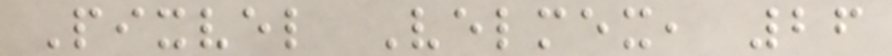Pixvel Velmex, 26
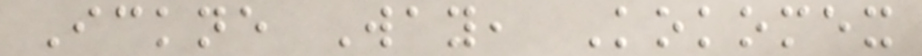Ickne Way, Kokomex
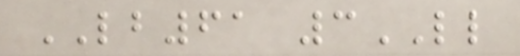LB61 3LL
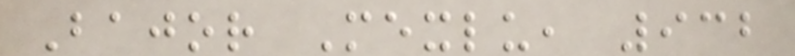Bajor Mexlu, 932
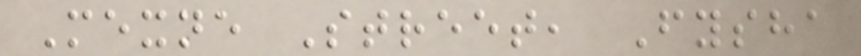Mexne Street, Fysha
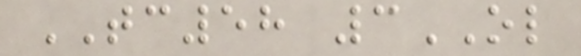TC58 3OL
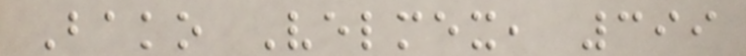Bako Velmex, 399
